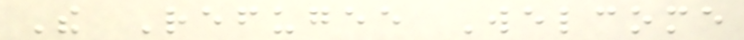The Refugee Welcome
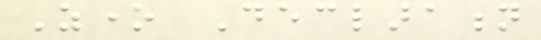Zone Declaration
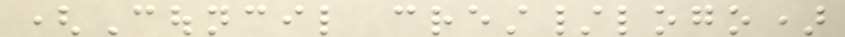(Council crest/logo)
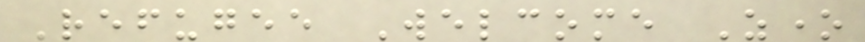Refugee Welcome Zone
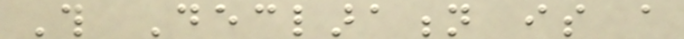This Declaration is a
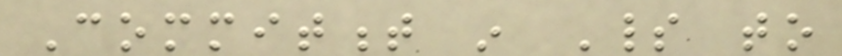Commitment in Spirit to
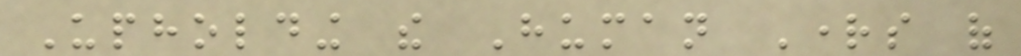Upholding the Human Rights of
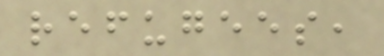refugees,
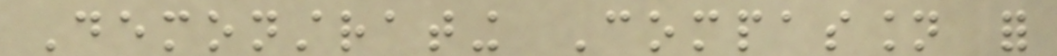Demonstrating Compassion for
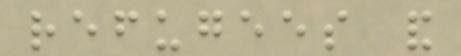refugees and
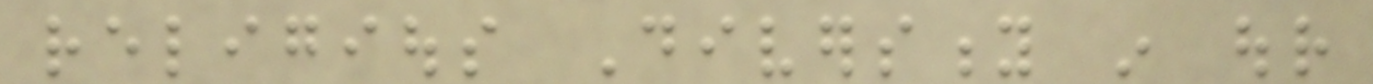religious Diversity in our
